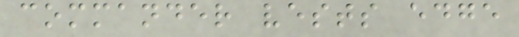commander vests edge
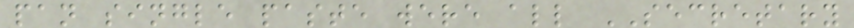pan single paste were all SECRETARY
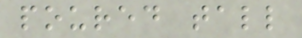poured tall
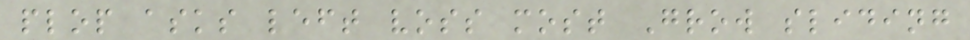plop asks left voss most Grow sliding
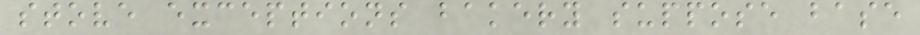stove exceptions bakery suppose base
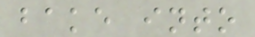bake into
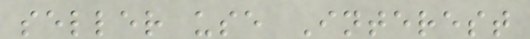seller use Interest
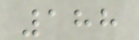188
